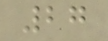27
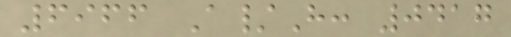6966 A/H: 0417
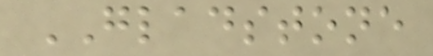GLADSTONE
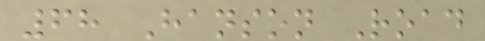68 Hanson Road
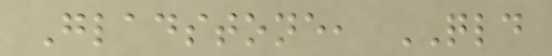Gladstone, QLD
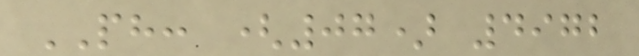PH: (07) 4972
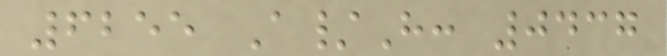6255 A/H: 0437
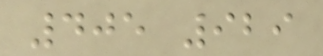405 929
